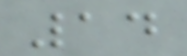14
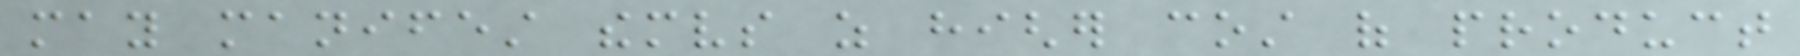may manifest themselves as higher cost of product
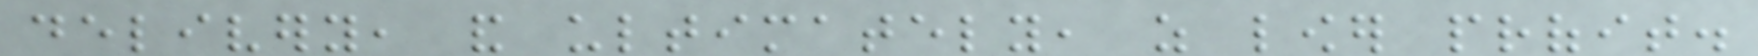delivery, and ultimately, as lower profit.
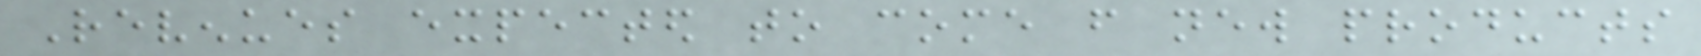Revenues expected to come from new products
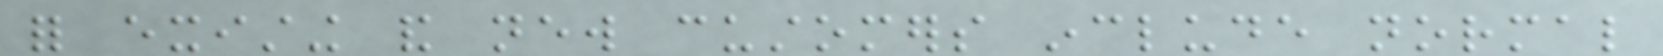for existing and new customers include normal
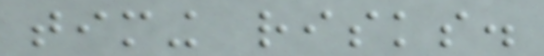timing risks.
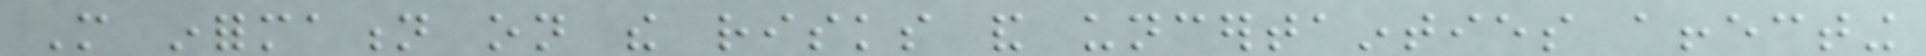More information on the risks and uncertainties affecting
